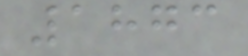1873
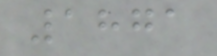1871
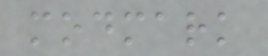modmark
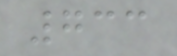733
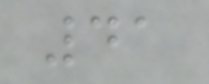41
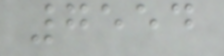7554
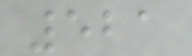521
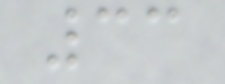33
